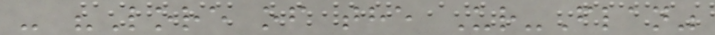- "Lore of the Ur-Flan"
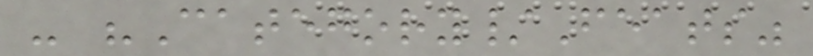- "Category/Feats"
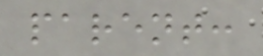parent:
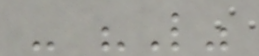- "L"
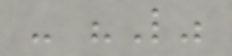- "L"
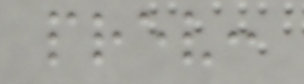prev:
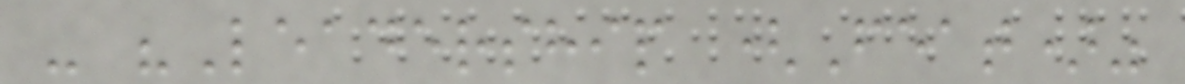- "Leadership (Feat)"
